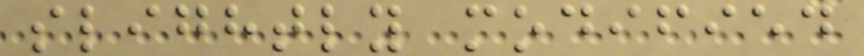slightly modified
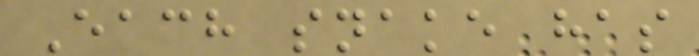Each snake has
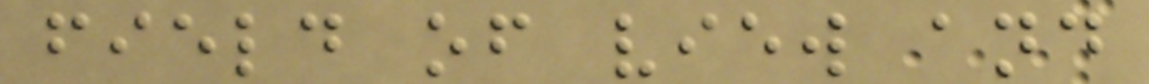field of view and
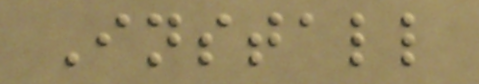Install
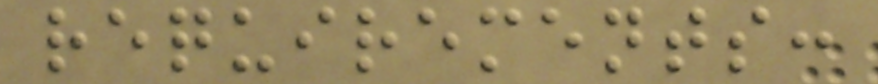requirements:
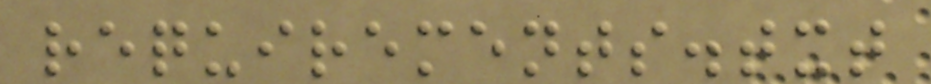requirements.txt
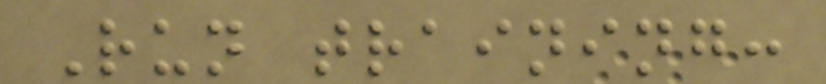Run training:
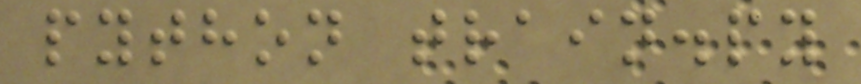python train.py
